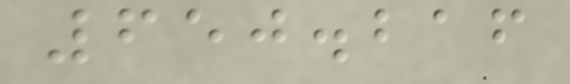650.216
